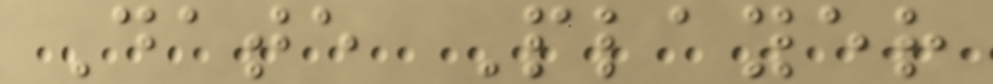Date Player
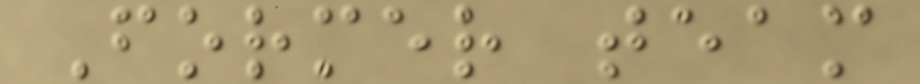Former team
